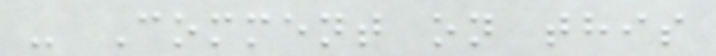- Comment on this
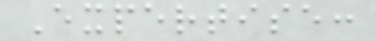Expertise:
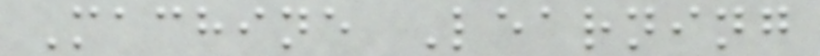Machine Learning
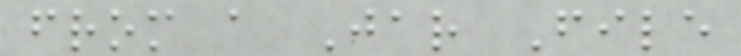from a Jar File
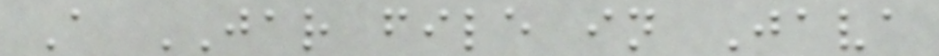A JAR file in Java
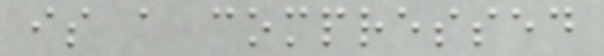is a compressed
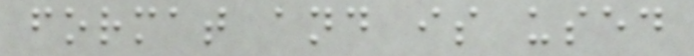format and is used
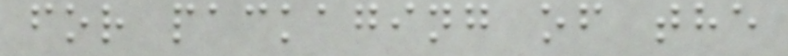for packaging of the
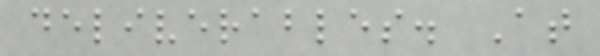deliverables. At
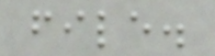file.
